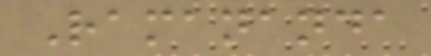Ramananda
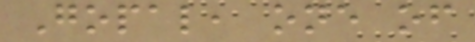Gopal, one of
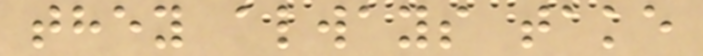they always take
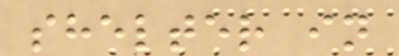shelter in
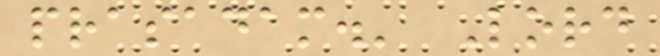prasadam.' Lord
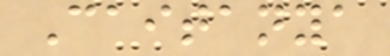Caitanya
